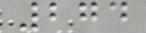274
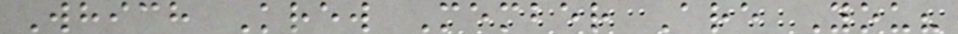Which Krew Member Are You?
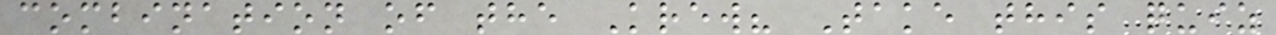combination of the Krew? Take this quiz
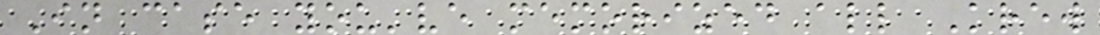In case you've memorized all Krew
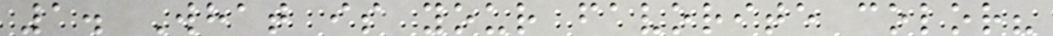1. What is your favorite color?
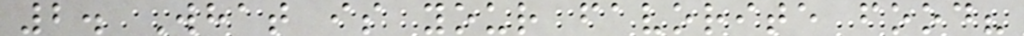2. What is your favorite food?
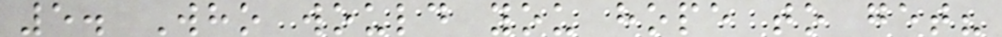5. Who would you hope to get?
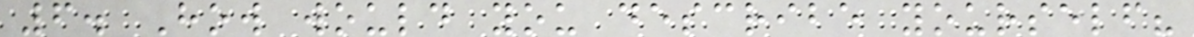6. How would you describe yourself?
